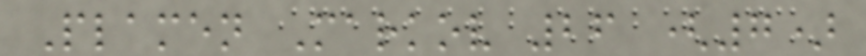Plamen Markov 26 (7)
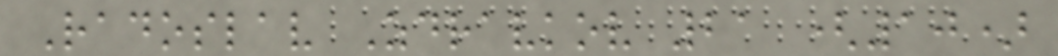Radoslav Zdravkov 21 (10)
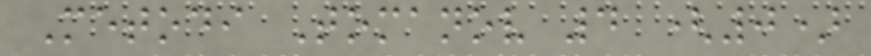Metodi Tomanov 4 (0)
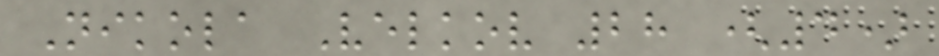Nikola Velkov 28 (4)
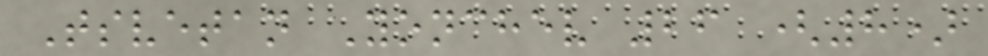Tsvetan Yonchev 26 (8)
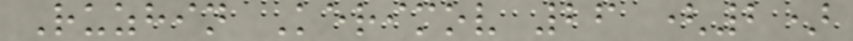Ruzhin Kerimov 26 (2)
